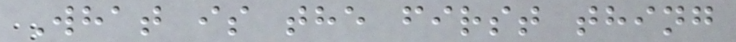What is the first thing
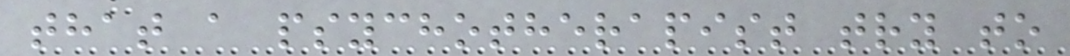that a psychotherapist try to
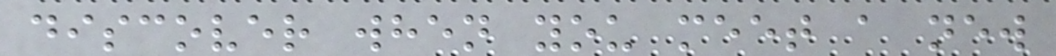discover when you meet a new
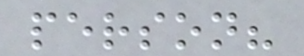person?
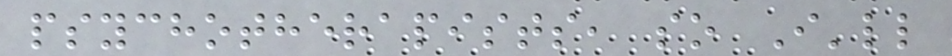psychotherapists, so I'll
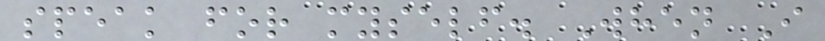speak for myself. When I
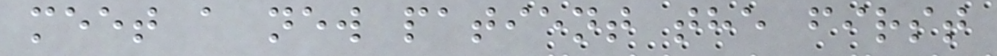meet a new patient the first
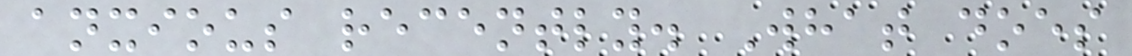anxious recently. What does
